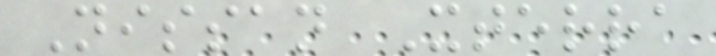Nissan Xterra
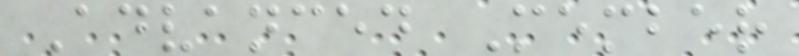Advanced Member
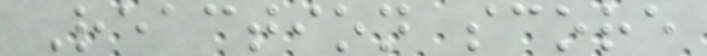Reaction score
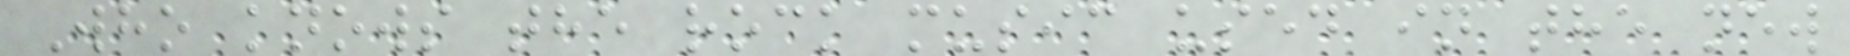Who knows the rock music used in the new
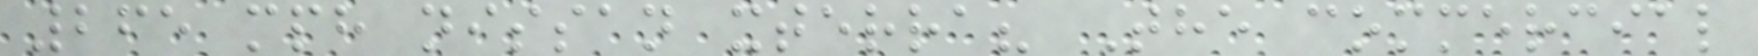265 mph nissan xterra? The commercial
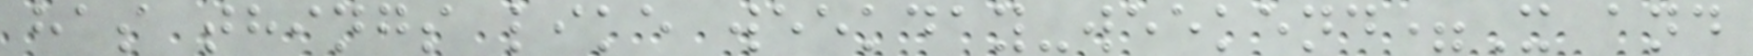has things like weekday-weekend=X and
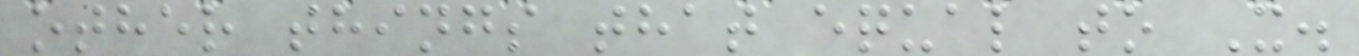other things that equal to X.
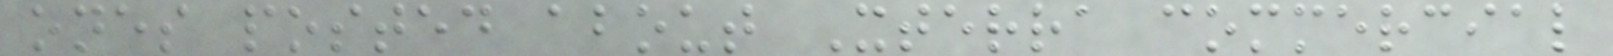ones posted about Xterra commercial
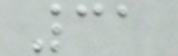31
